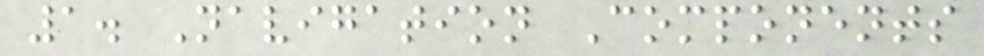1. Navigation Components
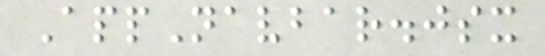AppNavbar.jsx
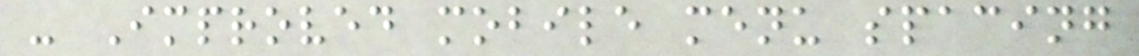- Improved mobile menu spacing
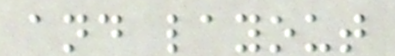and layout
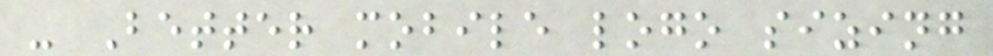- Better mobile logo sizing
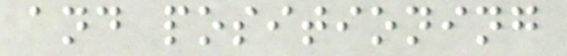and positioning
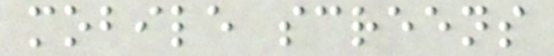mobile screens
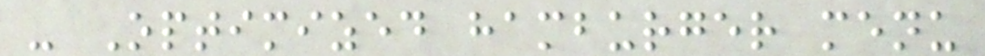- Optimized hamburger menu
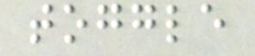toggle
